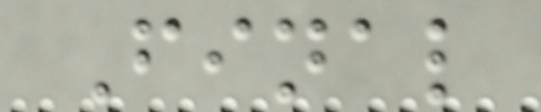Final
